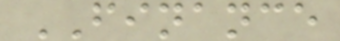FINANCE
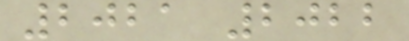2021 2022
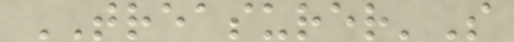TREASURER'S
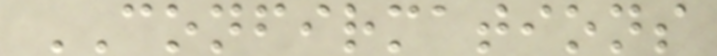CONFIRMATIONS
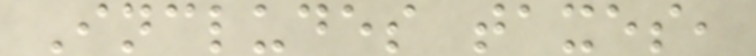Includes taxes,
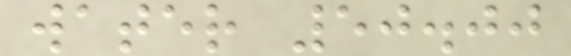water 50.00
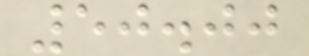50.00
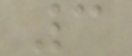3
